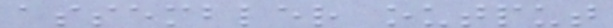assembler output
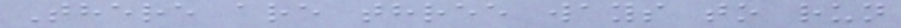There are three ways to run
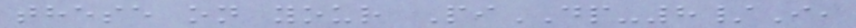these on your PiDP-8/I,
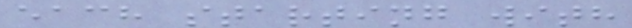each starting with
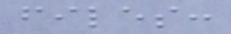files:
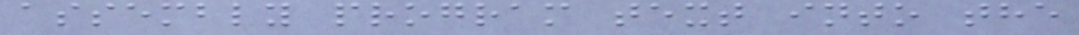assembly program text into the
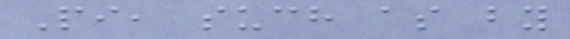Pi, such as by
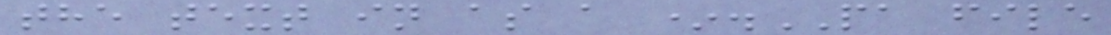the text in as a *.PA file
